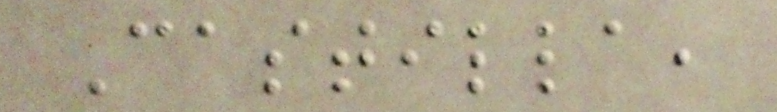Castilla,
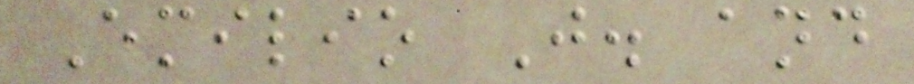Emilio J. and
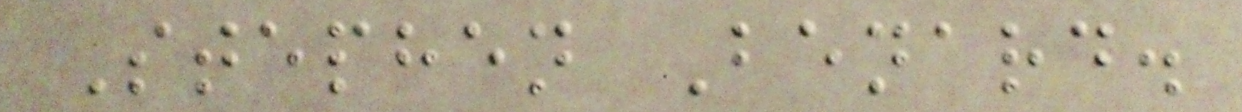Stephen Benard.
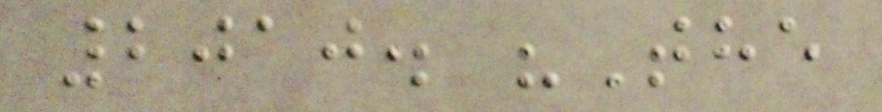2010. "The
